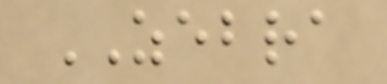ZEBRA
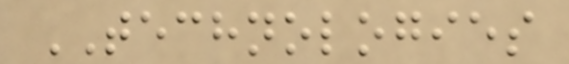TECHNOLOGIES
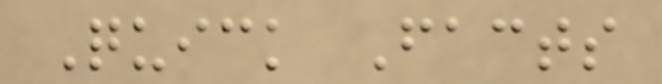Quick Facts
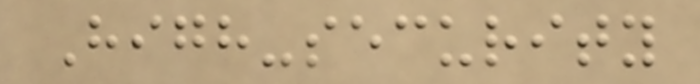High-security
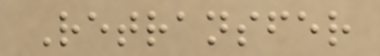Retransfer
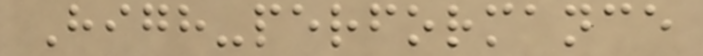High-performance
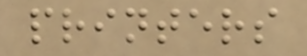printers
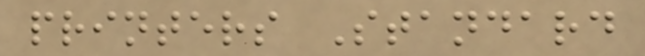printers Standard
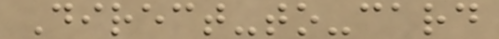Direct-to-card
